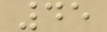45
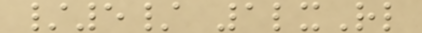/5/ 1lxRl
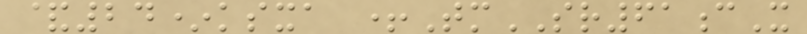&24*ksxa +TmSR61cX
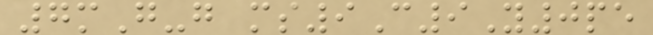7mG-g ms9C9Y0pe
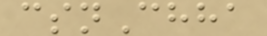csnChha
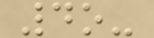4o-
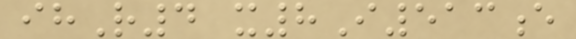ihR4 x8I513e
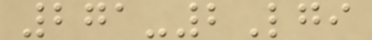271-2Lgi
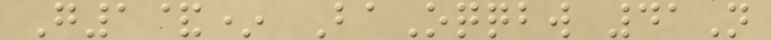G1&* BaOqqbw 41N
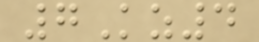7Kz4
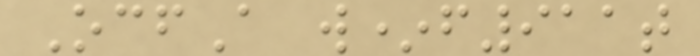OcfA w*f911t
